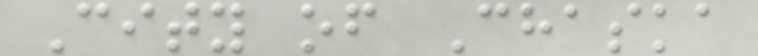City of Chaska
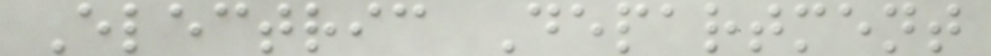Electric Department
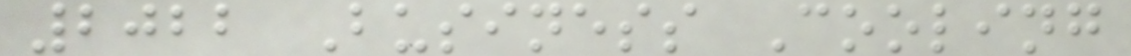2022 Business Cooling
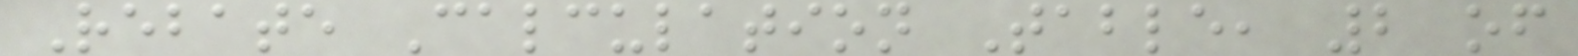Rebate Calculation Table, 2 of
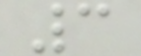3
